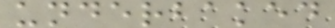underbaked
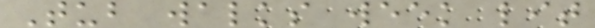Tub walks week lit
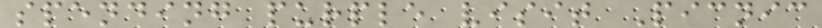spending purple visit Picnic
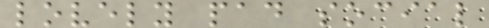lovely pad social
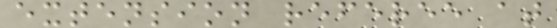extension referee at
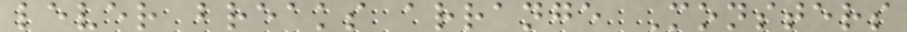lever breaks arrange Monsters
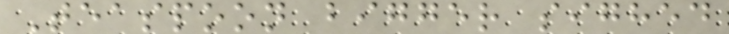Teaspoon bigger sighed
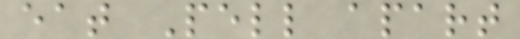eat Pell apart
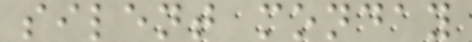silent monday
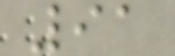91
